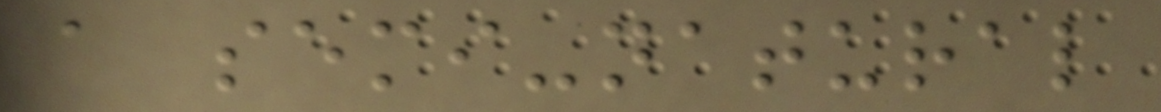a semi-natural
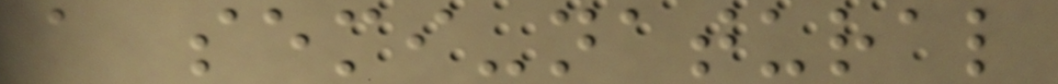a semi-natural
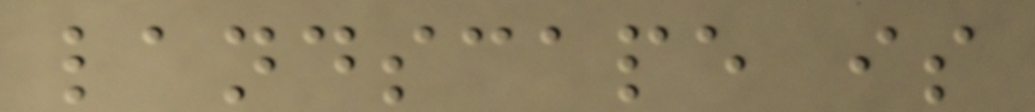landscape is
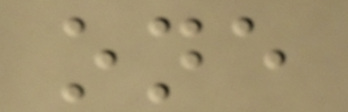one
